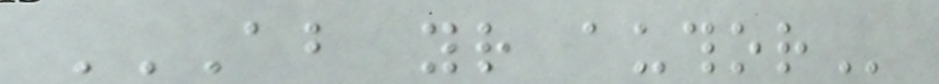ABOUT YOUR AUTHOR
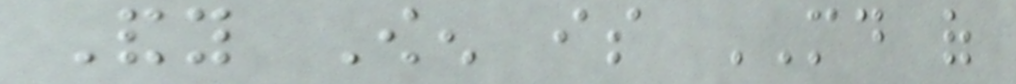Andy Owen is MD of
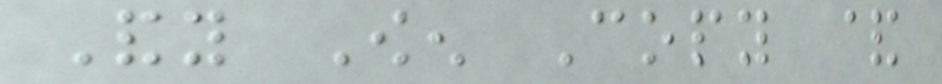Andy Owen Copy &
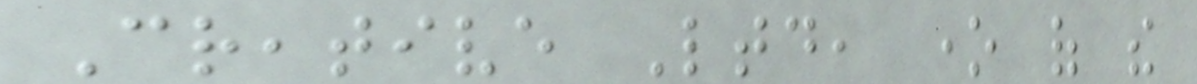Creative Ltd, one of the
